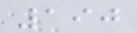190
